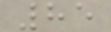85
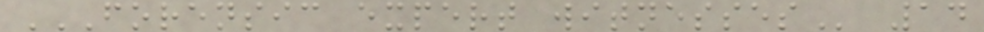FORENSIC EXPERT WITNESSES 14
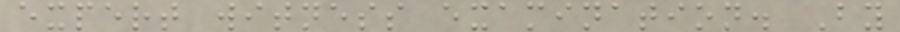expert witness examination. By
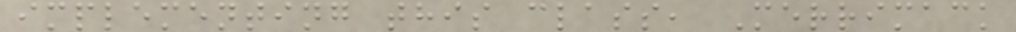implementing this class, Merrimack
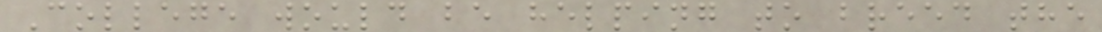College would be helping to breed the
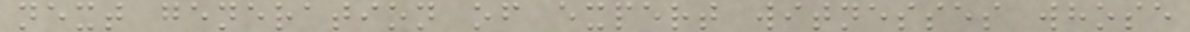next generation of expert witnesses whose
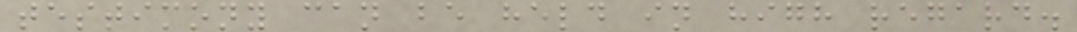testimony can be held in high regard.
